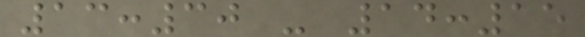13:30 - 14:15
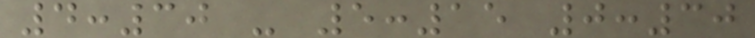4:30 - 5:15 0:30
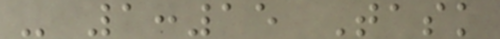- 1:15 Task
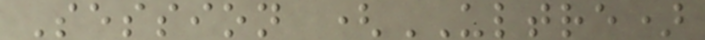Session (ULTRE)
